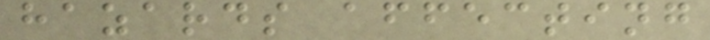hazards affecting
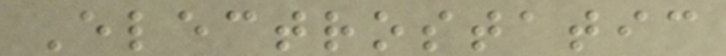Electrostatic
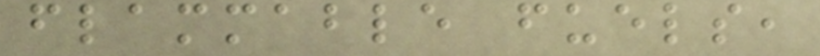flammable fuels,
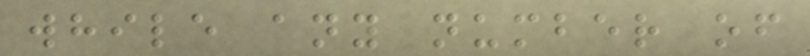while any number of
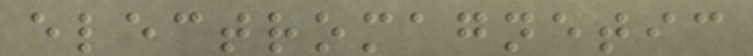electromagnetic
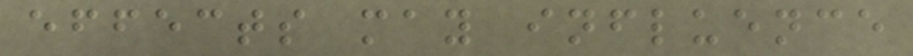effects may influence
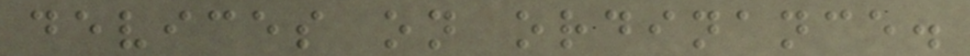devices on ordinance.
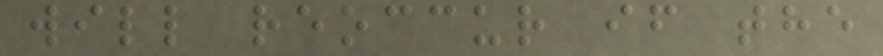will reoccur if the
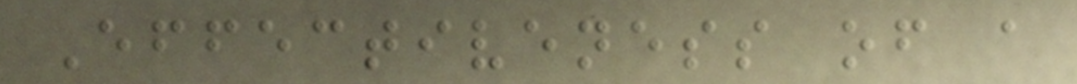Effectiveness of a
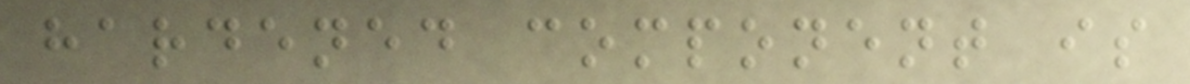hardened component is
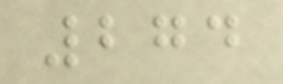274
